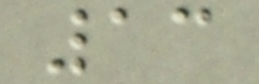13
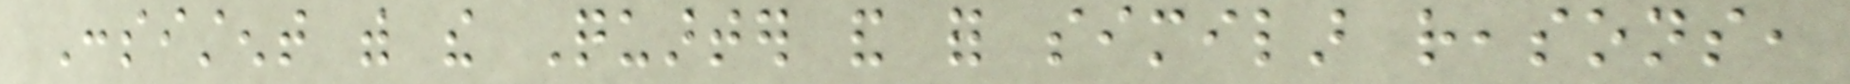Consistent with the Quarter and for similar reasons,
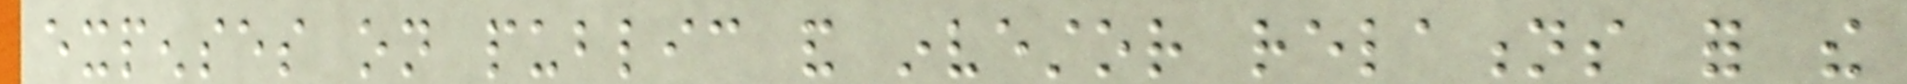expenses on public and investor relations for the
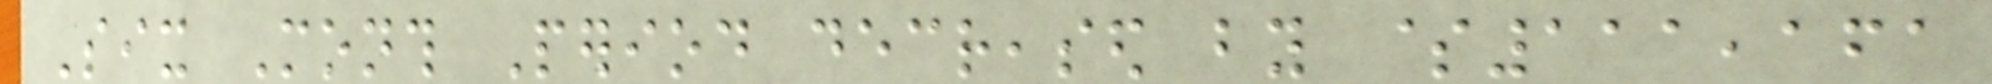Six Month Period decreased by $111,161
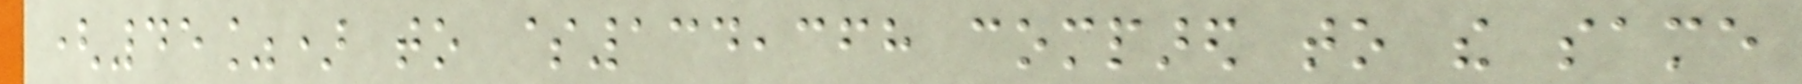(45%) to $134,368 compared to the same
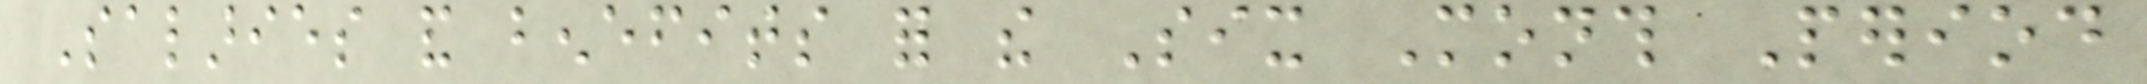Salaries and benefits for the Six Month Period
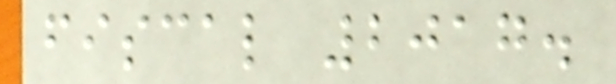fiscal 2017.
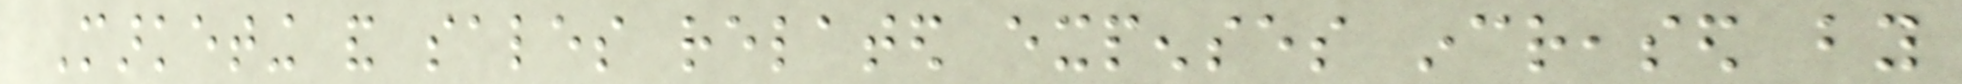Marketing and sales related expenses increased by
